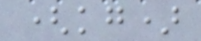(kg)
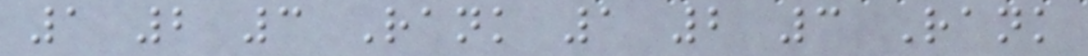1 2 3 Rank 1 2 3 Rank
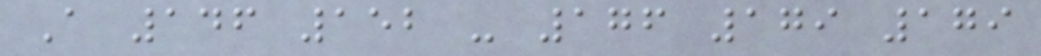A 146 152 - 176 179 179
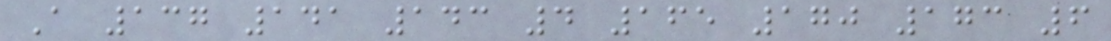A 137 141 143 4 165 170 173 6
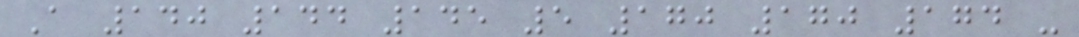A 140 144 145 5 170 170 174 -
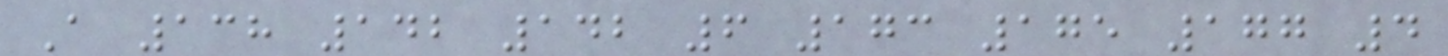A 138 142 142 6 173 175 177 4
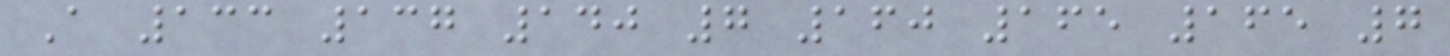A 133 137 140 7 160 165 165 7
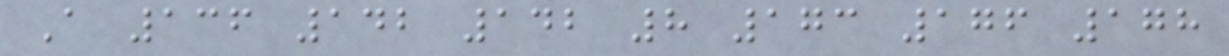A 136 142 142 8 173 176 178
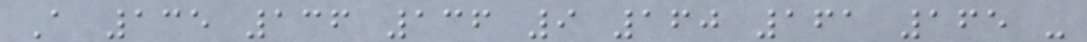A 135 136 136 9 160 161 165 -
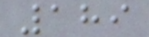189
